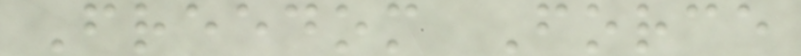Freedom Force
